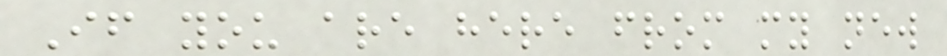If you are here from my new
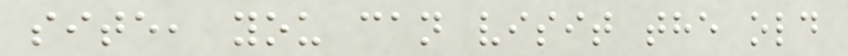site, you can visit the old
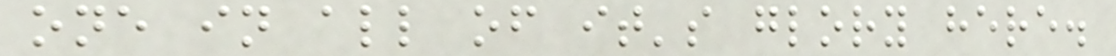one in all of it's glory here.
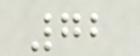72
